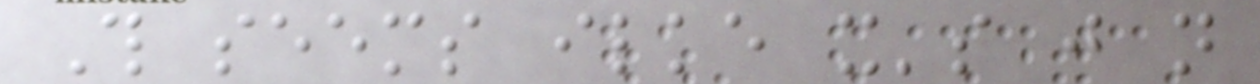This seems ilke it's just not
